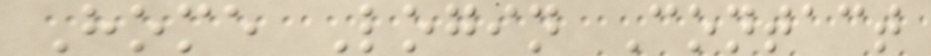Home Login Contact
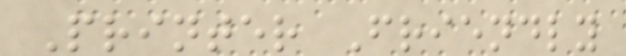Printer Friendly
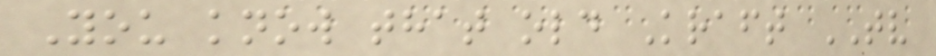You know that old Kraft TV
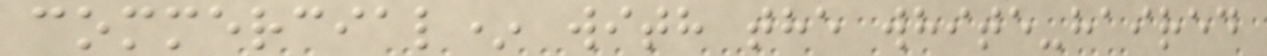commercial* with the white-haired
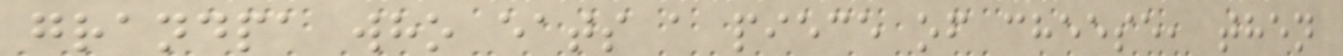grandpa who eats a piece of cheese, then
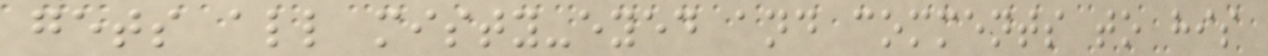gets all misty-eyed and comments to his
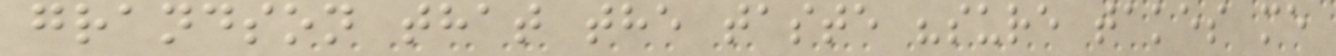grandson that the taste "sure takes me
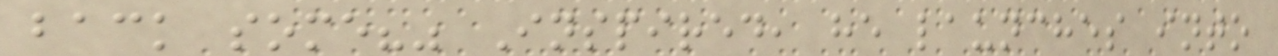back some?" Inspired, he launches into
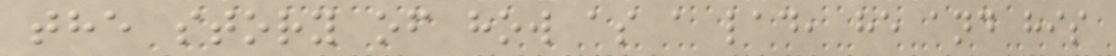the story of how as a lad, he and his
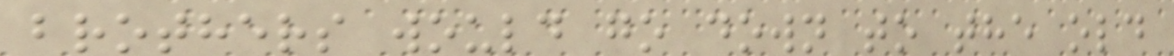brothers would go down to the old
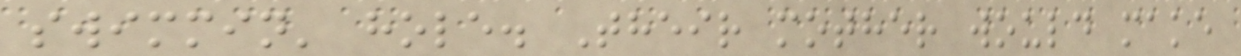swimmin' hole. Their mother would make
